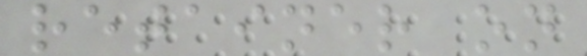retainer on
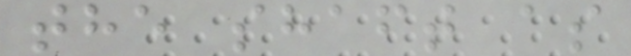the shaft as
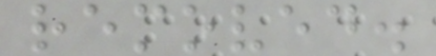removed.
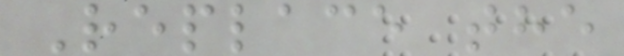Replace the
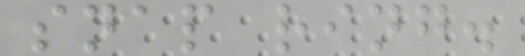snap ring.
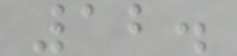12.
